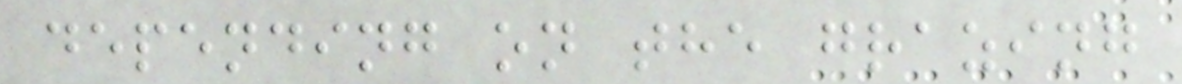depending on the grazing
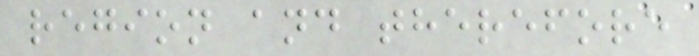region and therefore
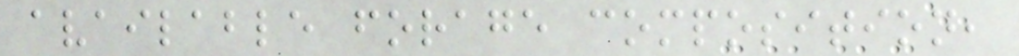available forage composition,
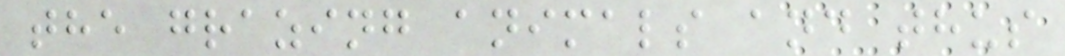the grazing animals and thus
